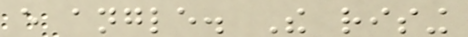every angle. The rising
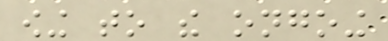owing to the ongoing
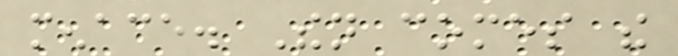menace. Then comes the
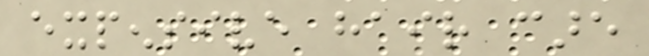expensive hair care
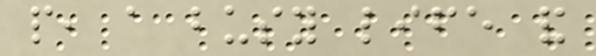people, a busy life and
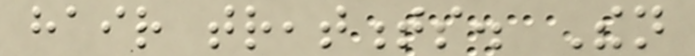hair treatments. Then
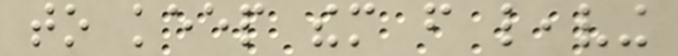to keep them from leaving
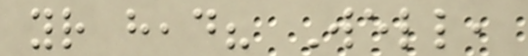your head? Well,
